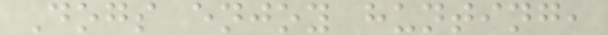Dogs enjoy hunting,
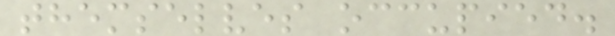themselves occupied.
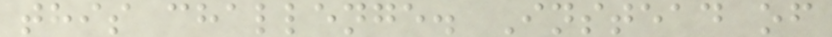this challenge. Instead of
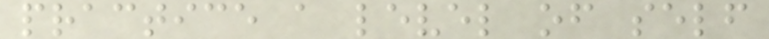practice a level of self
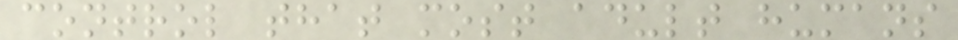control that most adult humans
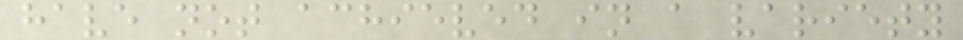have not achieved in a variety
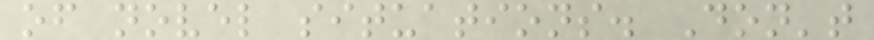of novel situations. Don't
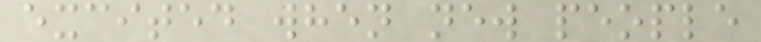excited when new people
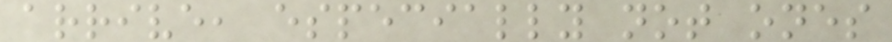arrive, especially not ones
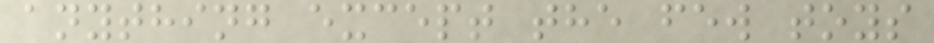anything except the few toys
